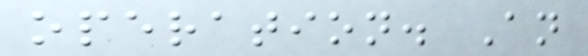operation. An
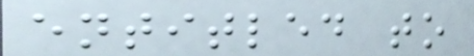entitled to
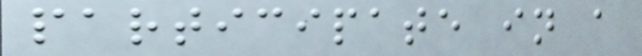participate in a
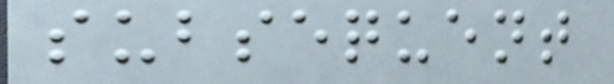subsequent
